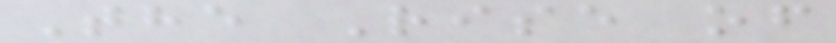The Rise of
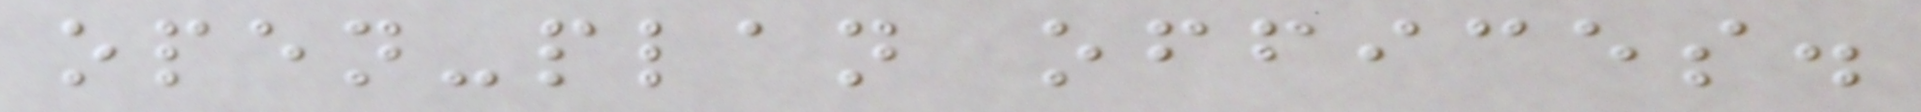open-plan offices.
